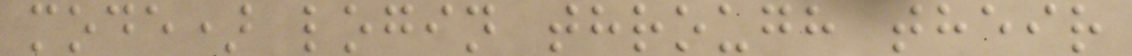mode) login through their
